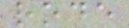rode
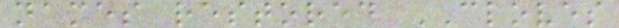names restored CLOVES
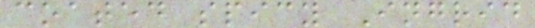coated spicy Ingrid
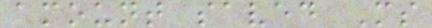amount saved Ms
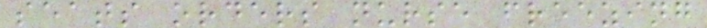seats orders nurse freezing
